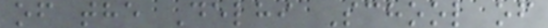of the Delhi School of
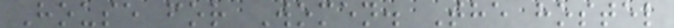House for Women. The hostel
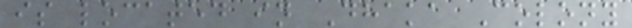is located in Dhaka Colony
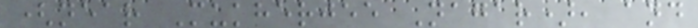(near Mukherjee Nagar), and
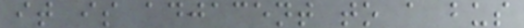it is adjacent to a bus
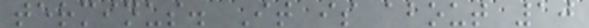terminus. It is about 10
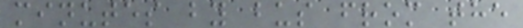minutes by bus from the
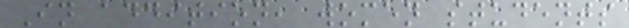In addition, women students
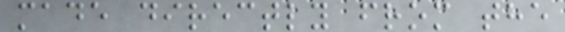made directly from the
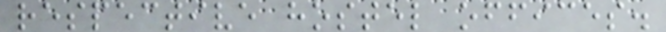respective hostel offices.
